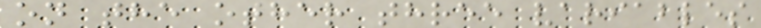on the other three variables
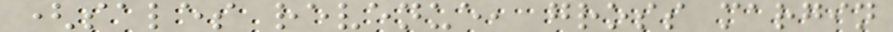(sales revenue, gross margin
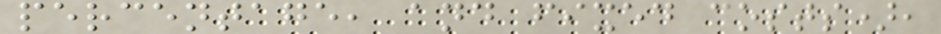percentage, and fixed costs),
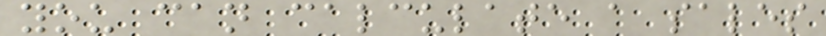you can calculate a sales
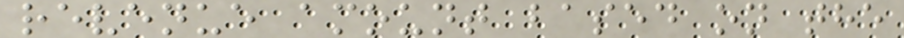revenue amount based on the
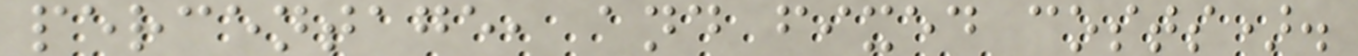percentage, and fixed costs).
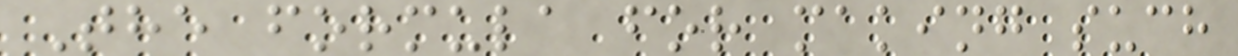The formula for making such
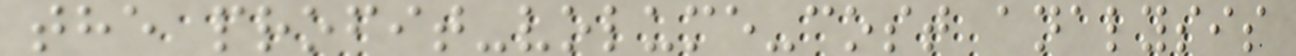the profit-volume-cost analysis
